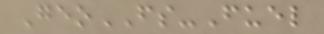GeoFS-Fuel
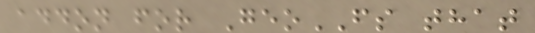addon for GeoFS that
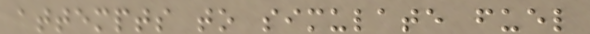attempts to simulate fuel
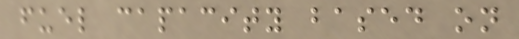fuel capacity based on
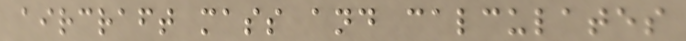aircraft mass and calculates
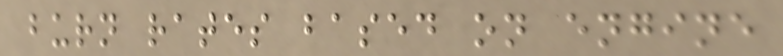burn rates based on engine
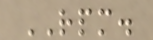RPM.
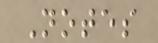Notes
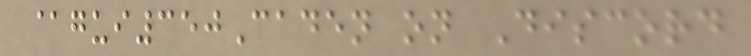@gui350Caden on Discord
